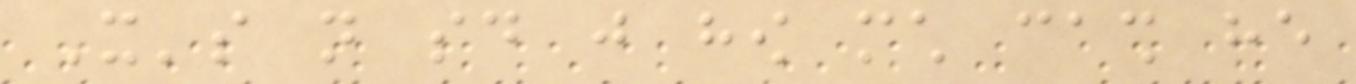It's not said just how much cash he
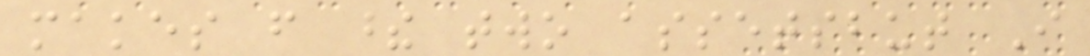makes from these two assetsbut I
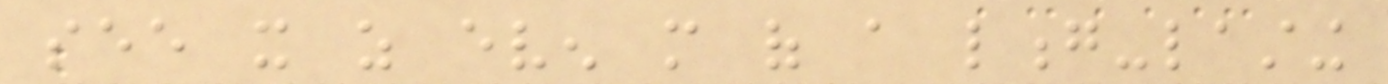see it as even more of a long-lasting
